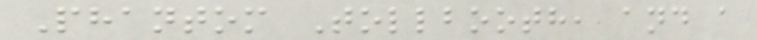Phantom Tollbooth, and a
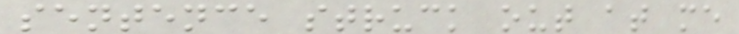sentence struck out at me
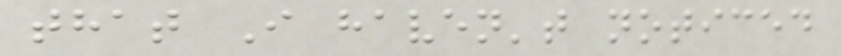that I haven't noticed
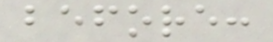before:
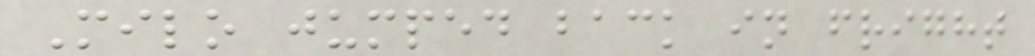Milo jumped back in fright
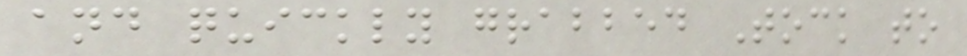and quickly grabbed Tock to
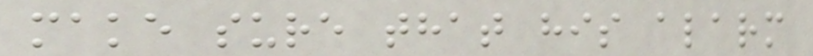make sure that his alarm
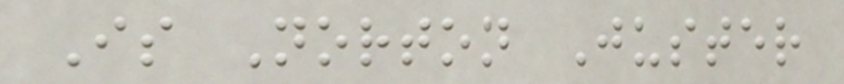Is Norton Juster
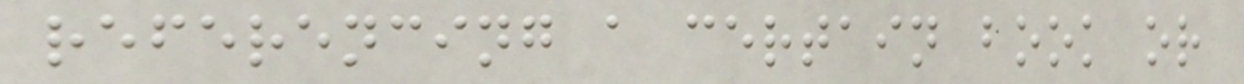referencing a certain book or
